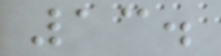13.
